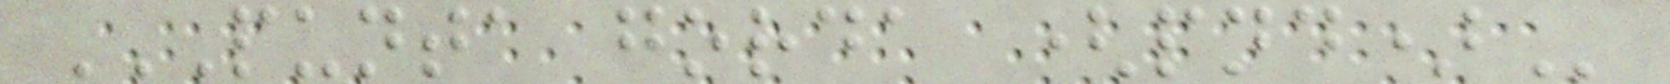PUNTA GORDA (PND)
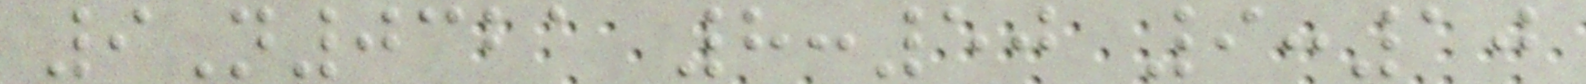9N0321 8:50 9:10
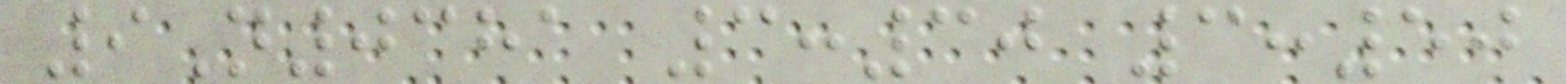9N0381 3:30 3:50
